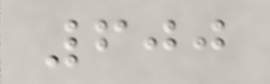600
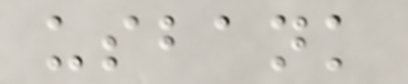usbank
